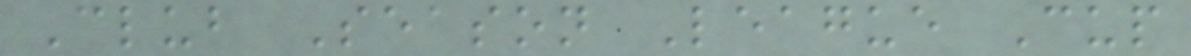Club Season League Cup
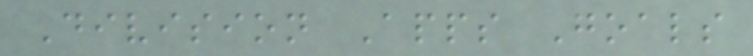Division Apps Goals
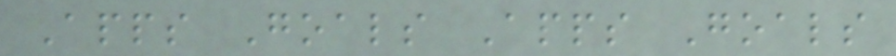Apps Goals Apps Goals
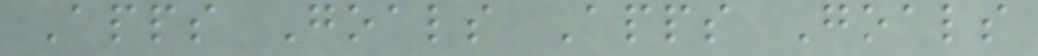Apps Goals Apps Goals
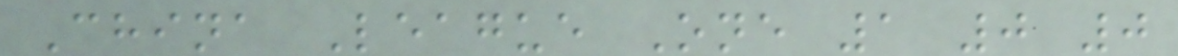China League One 1 0 0
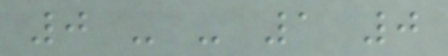0 - - 1 0
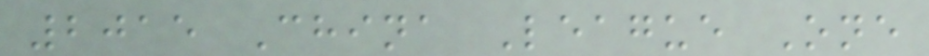2015 China League One
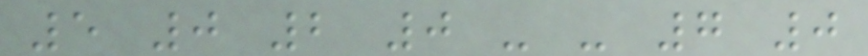5 0 2 0 - - 7 0
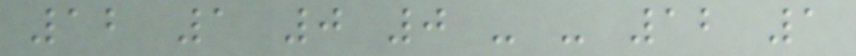12 1 0 0 - - 12 1
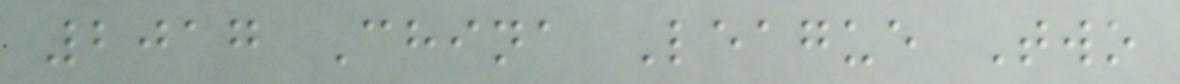2017 China League Two
